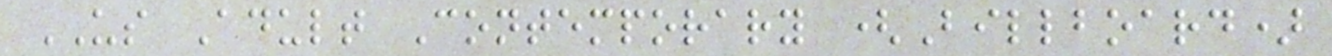US Adult Contemporary (Billboard)
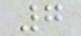7
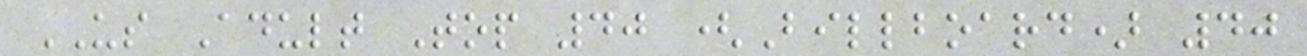US Adult Top 40 (Billboard) 40
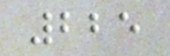225
